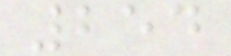254
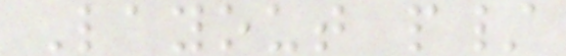Layout p/
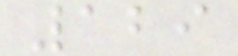129
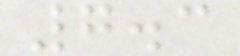7.3
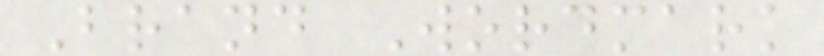Brand Wordmark
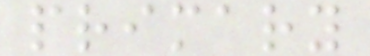primary
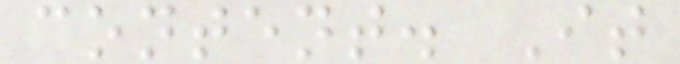content. It
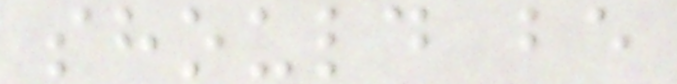should be
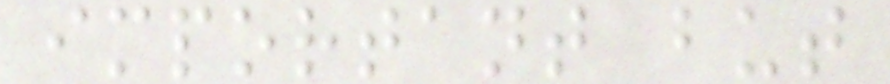important but
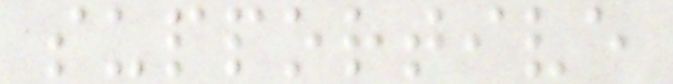supportive
